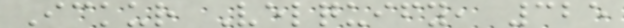Ickur Velquify, 325
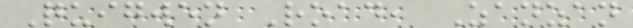Quigwen Road, Zanzan
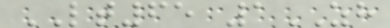LT65 1ZH
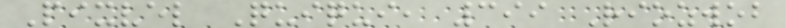Pixvel Quiqui, 399 Riozwob
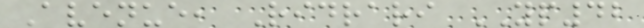Avenue, Ridrari YP42
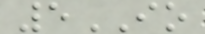5IO
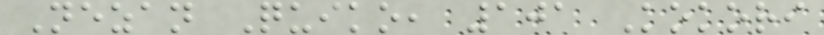Nezan Quiko, 101 Kokori
